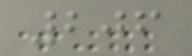206
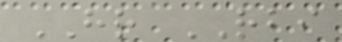HR RBI
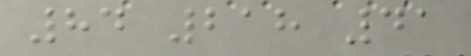84 218 41
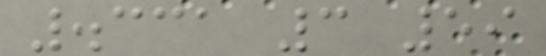.331 3 59
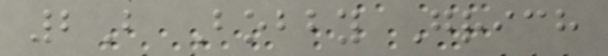2B Bobby Grich
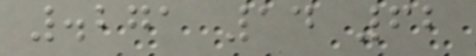.271 14 62
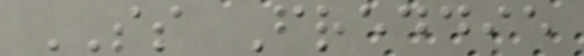SS Freddie
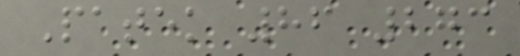Patek 86 273
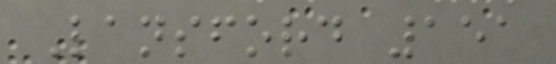Lansford 151
